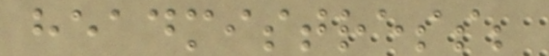headmistress;
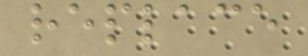replace
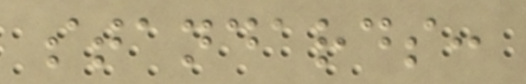standards:
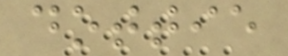dottie
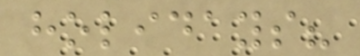holidays?
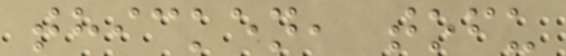thicken, tofu
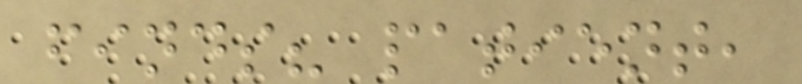finds? patient,
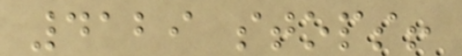4129 stops!
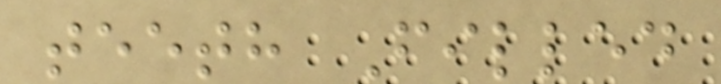teeth Filled
